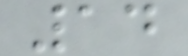14
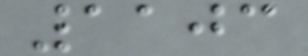1103
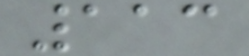113
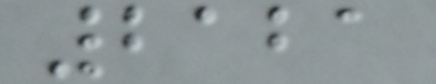2121
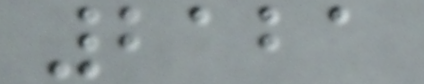2121
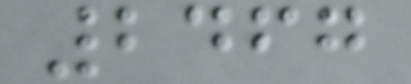2467
